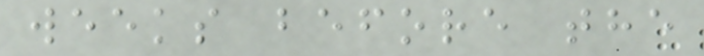weeks before the
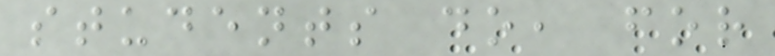students do, for
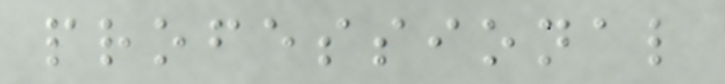professional
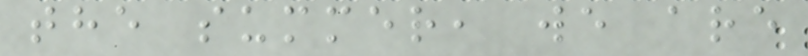the summer, we are
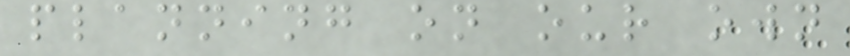planning on our own
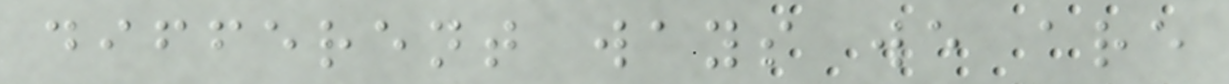different ways we are
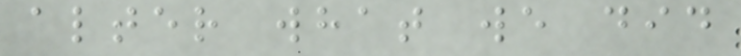alter what we did
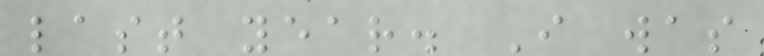last year. I was
